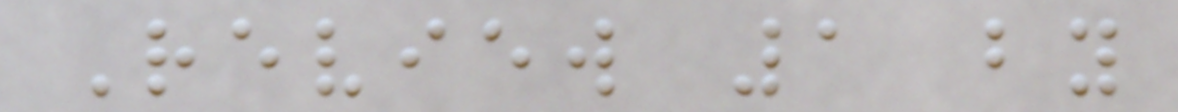Review 1 by
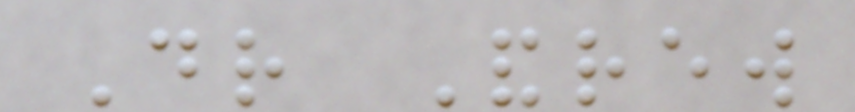Dr Andrew
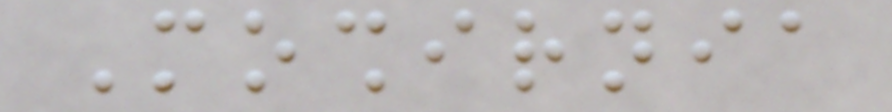Moshirnia
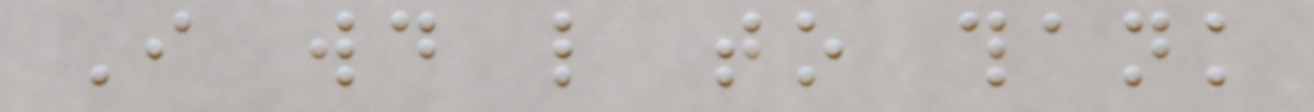I would like to thank
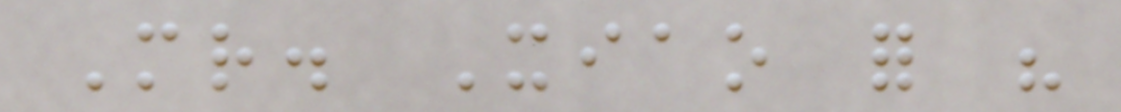Mr. Xiao for his
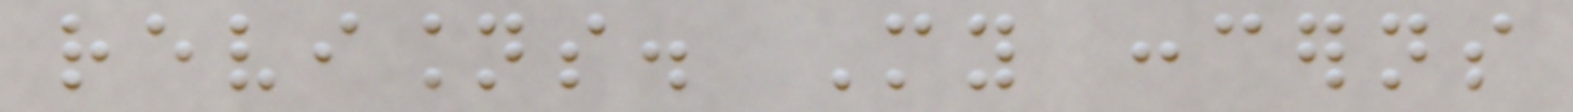revisions. My concerns
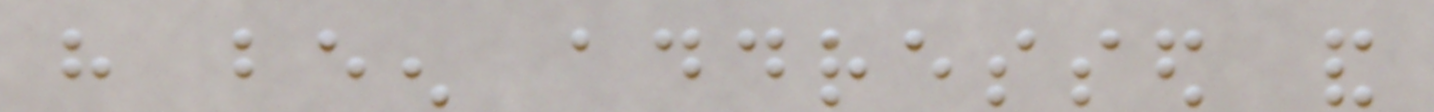have been addressed and
